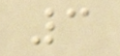3
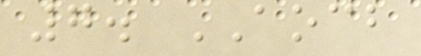7. AOCB
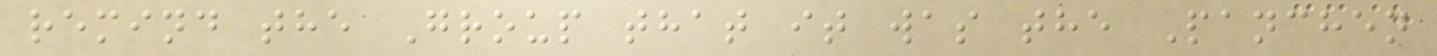remind the Group that it was the Panchen
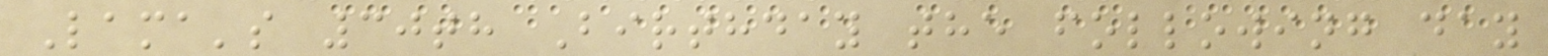Lama's 30th Birthday the following day
